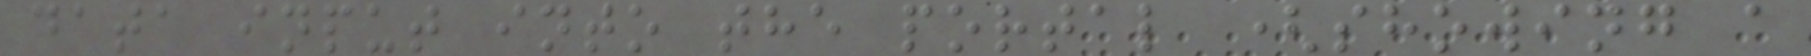data input into the portal (showing a
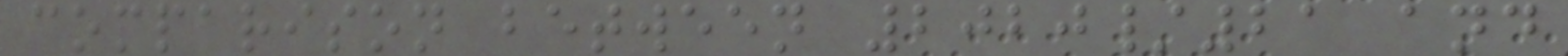comparison between 2020/21 and
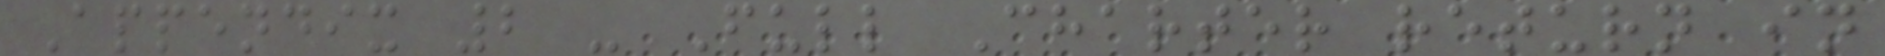Appendix 2 - Full Charter return in
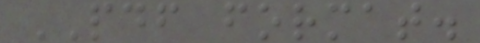PDF format.
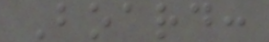Board:
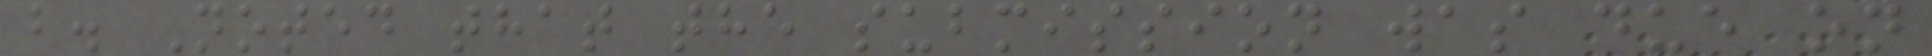b. Noted that the submission was due on
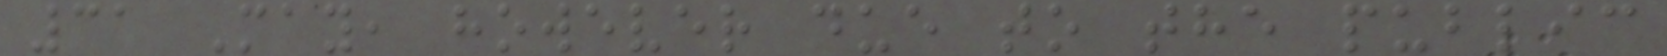31 May, however due to the public
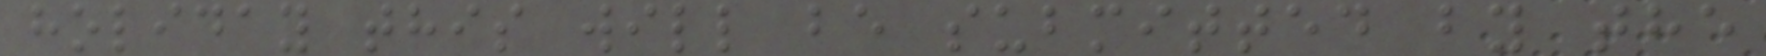holiday this will be submitted by the
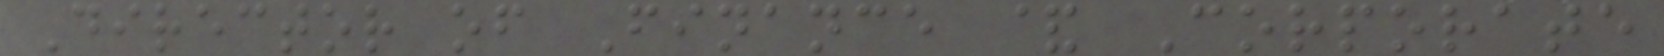Director of Finance & Corporate
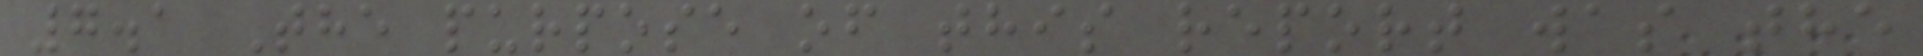7.1 The purpose of this report was the
